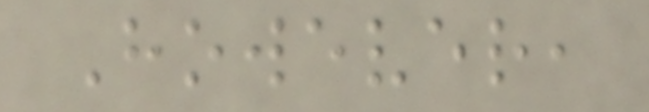However,
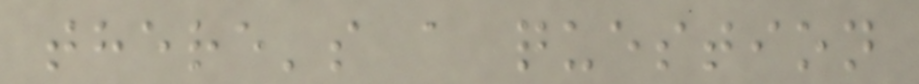there's a question
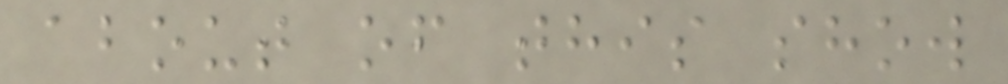about of this show
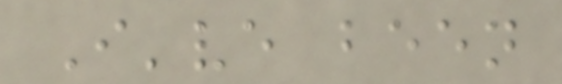I've been
